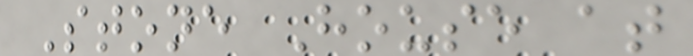Stone House at
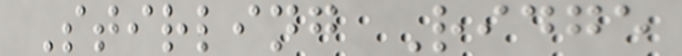Stirling Ridge
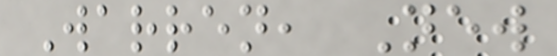Warren, New
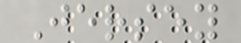Jersey
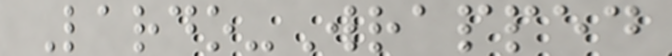Lardo-Wrapped
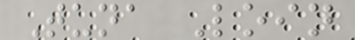Tuna Loin
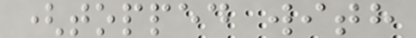(topped with
